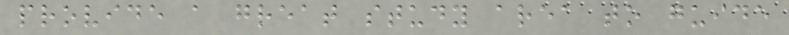provide a great study area to guide
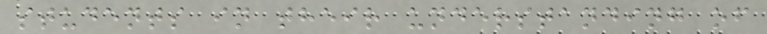students in their understanding of
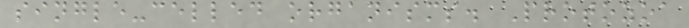single-celled organisms. Protozoa
